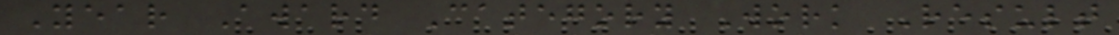Year Award Category Work Result
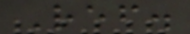Ref.
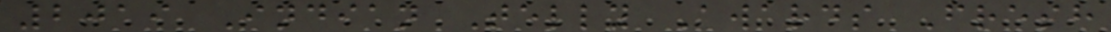2019 Indian Telly Awards Fresh
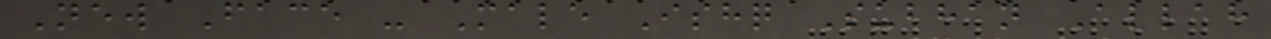New Face - Male Ishq Subhan Allah
